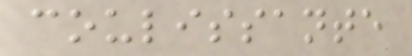coulissante
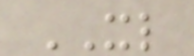XL
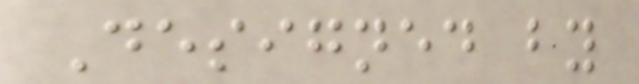Designed by
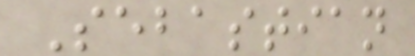Sebastian
